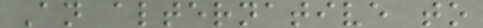An alternative to
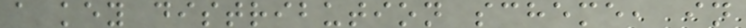a key distribution scheme, in
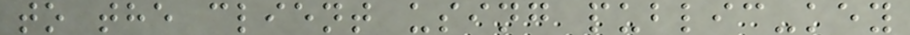to the client using public-key
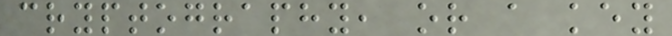cryptography, or a key
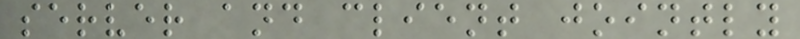server and client jointly
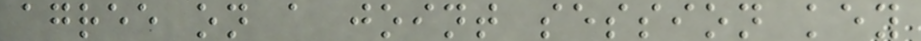agree on a joint session key
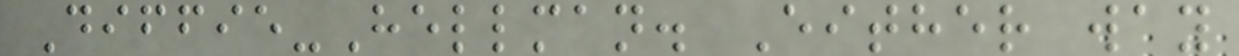Diffie-Hellman. Either way
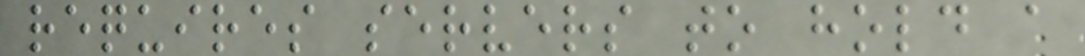requires servers to hold a
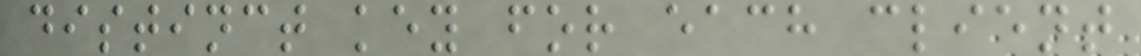distinct key for each client
